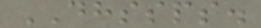DHSSPS.
